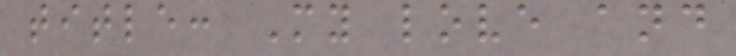title: My love and
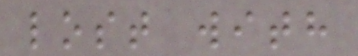lost with
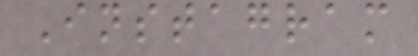Instagram
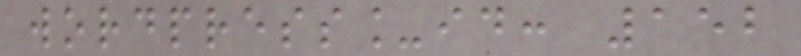wordpress_id: 152
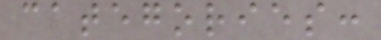categories:
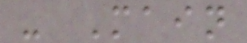- Main
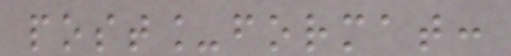post_format:
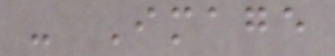- Image
